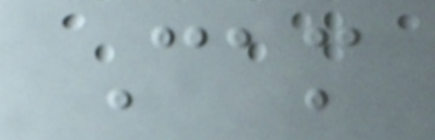Cam
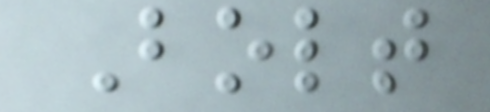Bolt
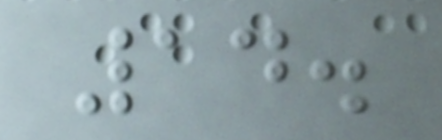14.
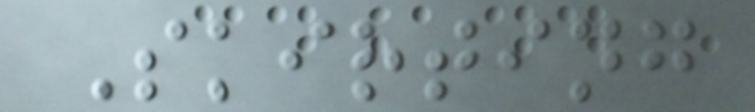Skirting
